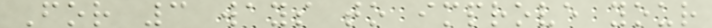For 3 ways to improve your
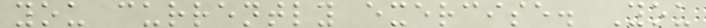you currently exercise. You
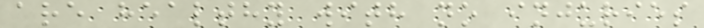are healthy with no injuries
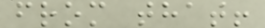from that!
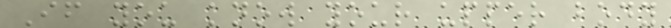If you know your upper body
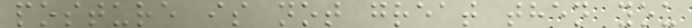posture is not great then you
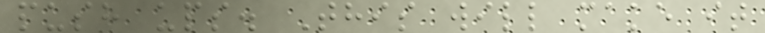push ups. This will make it
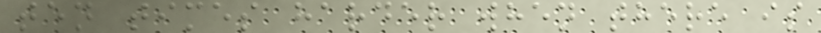ten times harder when there is
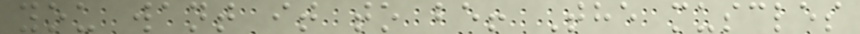you want it to be! The muscles
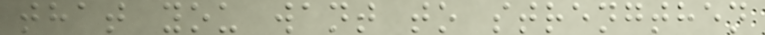that you want to strengthen
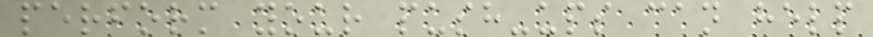perform your push-ups can help
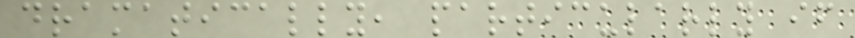dramatically, particularly if
